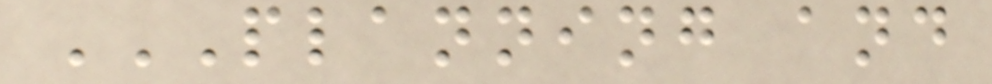PLANNING AND
